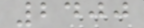2400
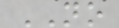NO
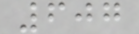607
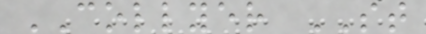COLLYER ST
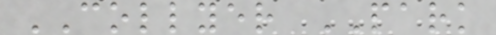COLLYER PARK
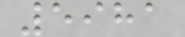5981
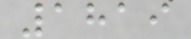1819
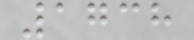1738
